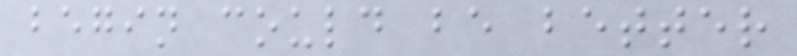begin could be better
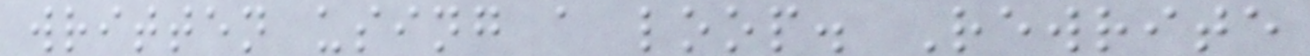written using a loop. Rewrite
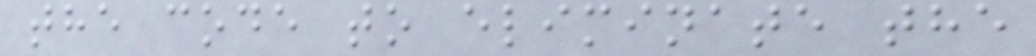the code to eliminate the
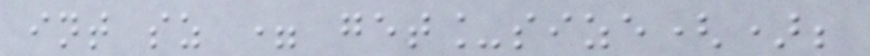int sz = get_size();
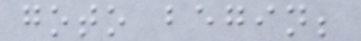goto begin;
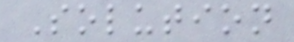Solution
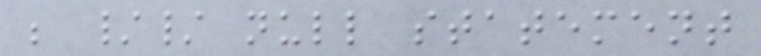; // null statement
